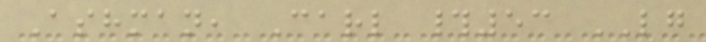Ashman, Carl #53 LG
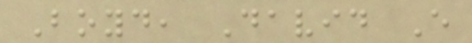Boyd, David E
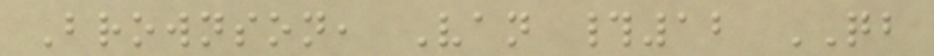Brownson, Van #12 QB
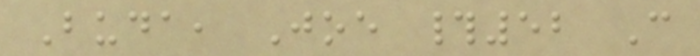Buda, Joe #52 C
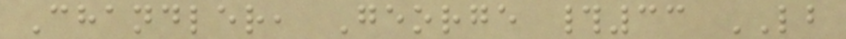Chandler, George #33 LB
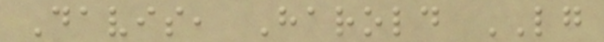Davis, Harold LG
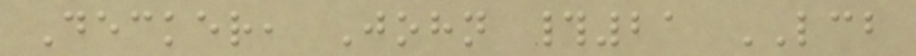Decker, John #21 LCB
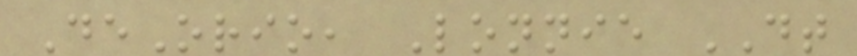DeOrio, Lonnie DT
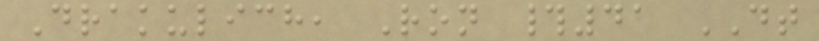Drakulich, Ron #41 DT
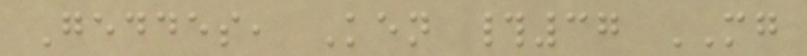Geddes, Ken #37 MG
